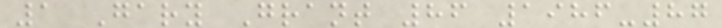1 Gary Grant 86 1986-87
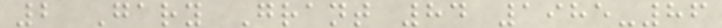2 Gary Grant 84 1985-86
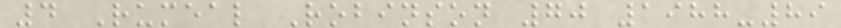4 Rumeal Robinson 70 1988-89
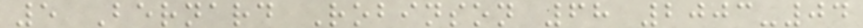5 Bernard Robinson 68 2003-04
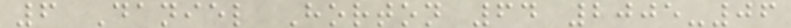6 Daniel Horton 64 2005-06
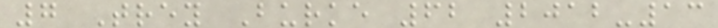7 Trey Burke 62 2012-13
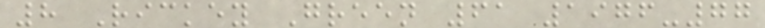8 Rickey Green 61 1976-77
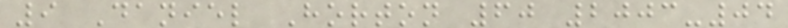9 Daniel Horton 60 2003-04
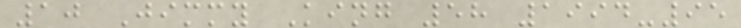10 Jimmy King 58 1994-95
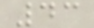43
